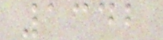1342
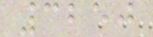3250
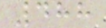488
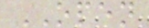OPEN
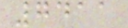7411
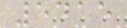5415
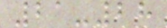21-28
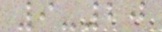9-20
